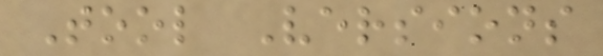Tool Versions
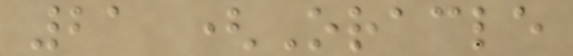21 (Oracle
